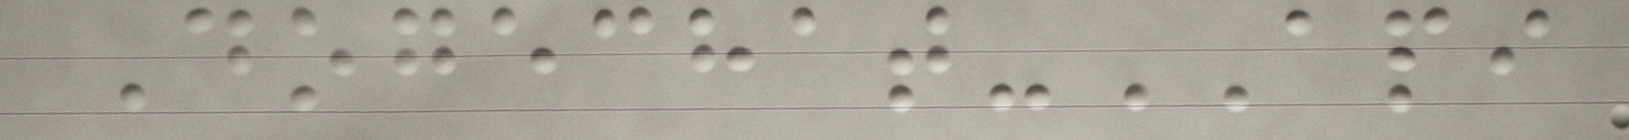Dogechat-API
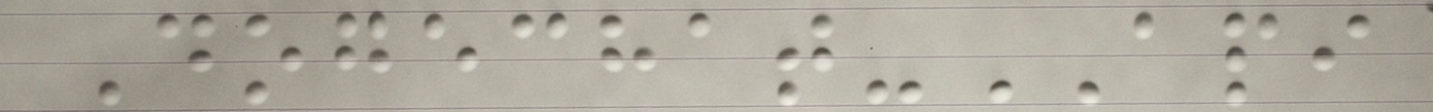Dogechat-API
